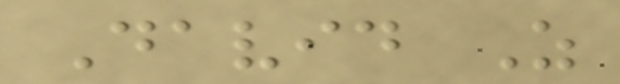David Z
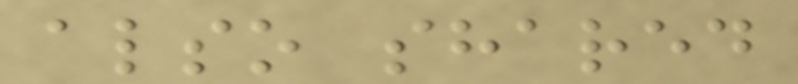also shared
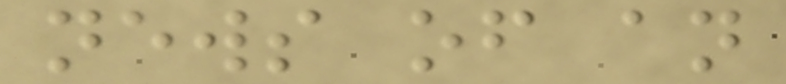news of an
